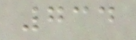734
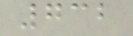732
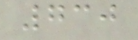730
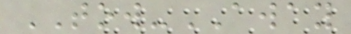TOW-AWAY
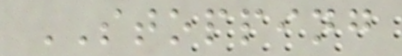STOPPING
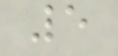5
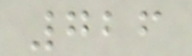726
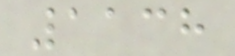1138
